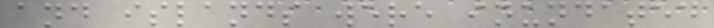and islands were inundated
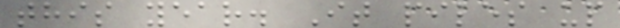this year. It piles up
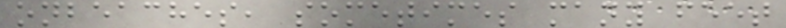onbeaches, sometimes many feet
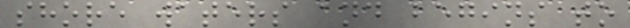shore waters and begins to
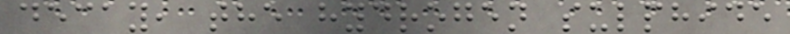decay, the hydrogen sulphide
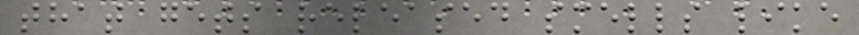that gets released smells like
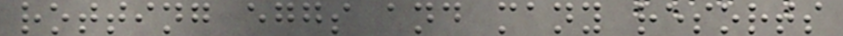rotting eggs and many resorts
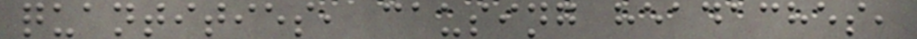quantities, causing headaches,
